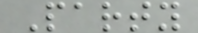Party
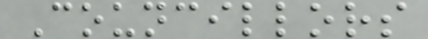Councillors
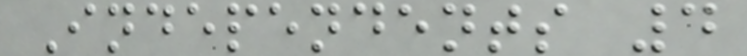Independents 4
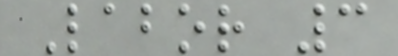Labor 3
